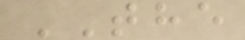THE
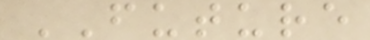FUTURE
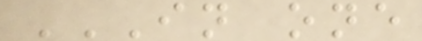IN ONE
